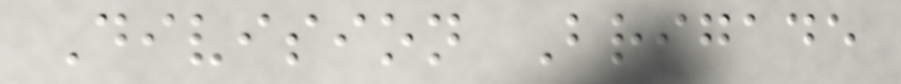Division Brigade
